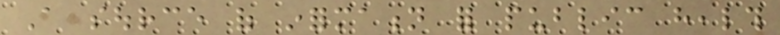A source of information for public health
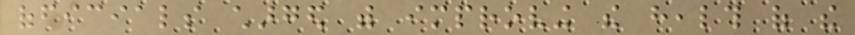officials charged with improving the health of the
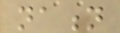nation
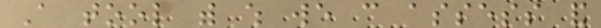A tool with which we can assess and
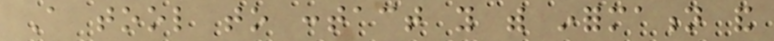A tool to contact you with information and
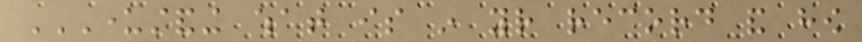UNDERSTANDING WHAT IS IN YOUR RECORD AND HOW
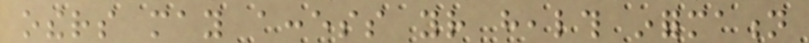others may access your health information
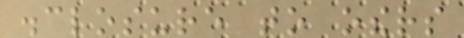disclosure to others
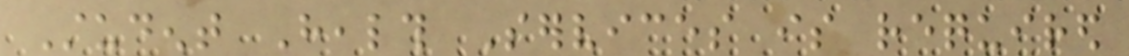Student Health Services is required
